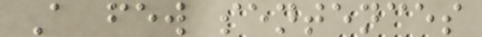A few sentences
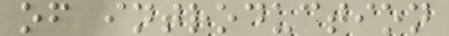of introduction
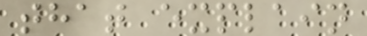that explain
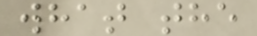what the
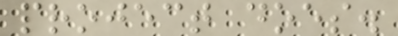project does.
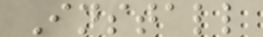Install
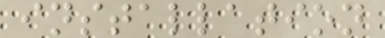installation
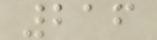216
